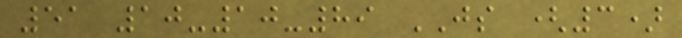51 10-10-89 JS (3)
